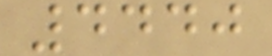4440
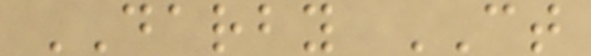DARBY CT
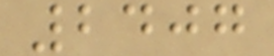2407
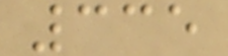335
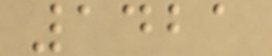1421
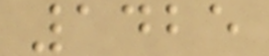1425
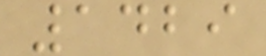1429
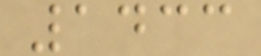1433
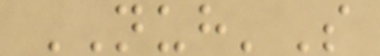NUH'S
